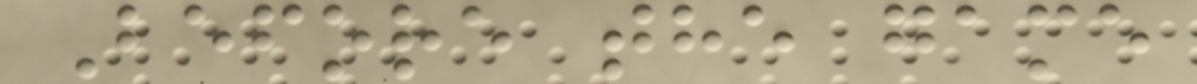Before the game
